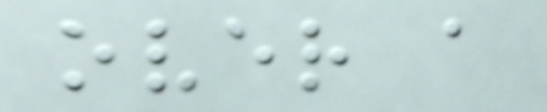over a
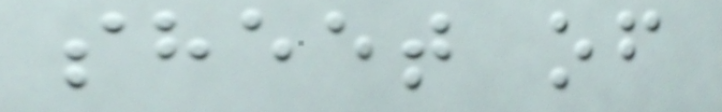sheet of
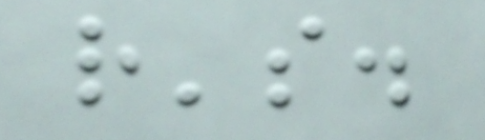r's.
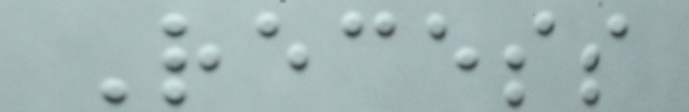Recess
